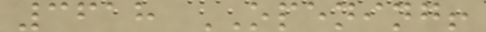3618 OPENING!
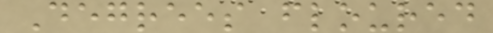Degrees floured
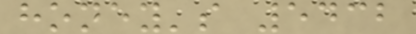honey's 5432
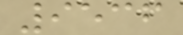9536
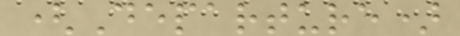(Departure)
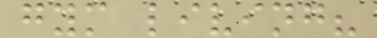gym living?
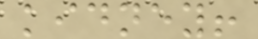kidney!
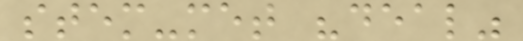stem-met "deal"
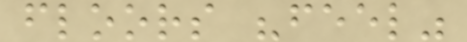floors "feel"
